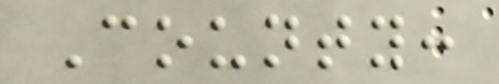County:
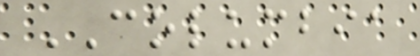COLUMBIA
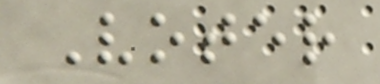Voter
